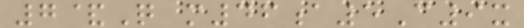7&Q m46a5C9x
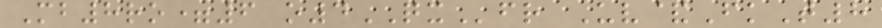Mb8ro=6 o4QXfr Uv&FkT8
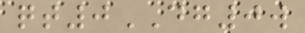qt0DG0w
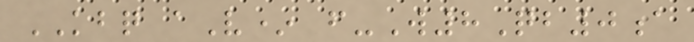KBQ aV* f-W8Qb0a
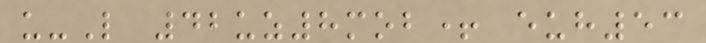u-L 42uz8mob+ euh53
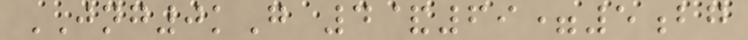JNG0kG 4&69=5bg
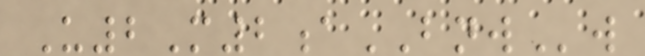U2M2aBNWw
